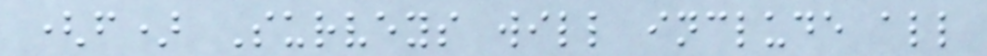(f) Surveys will include all
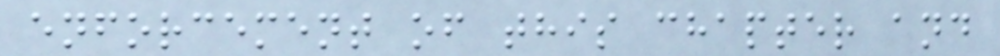enforcement of this chapter and
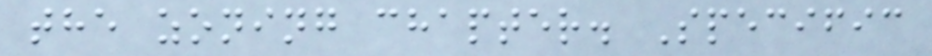the zoning chapter. Specific
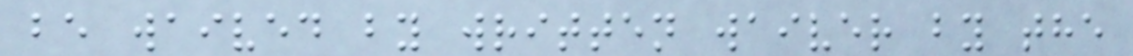be waived by written waiver by the
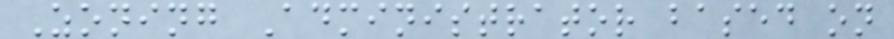Zoning Administrator based on
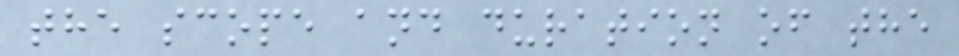the scope and duration of the
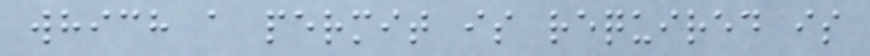which a permit is required is
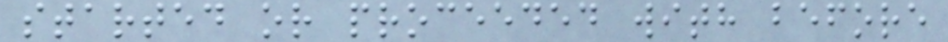started or proceeded with before
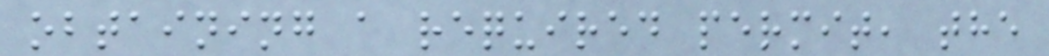obtaining a required permit, the
